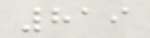819
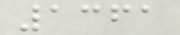1361
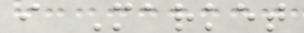i Market
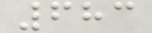683
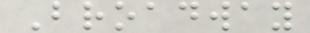Broadway
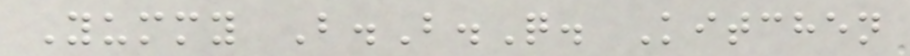Yummy B.B.Q. Kitchen
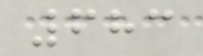683
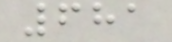681
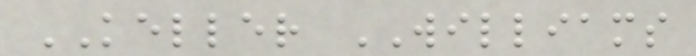KELLER WILLIAMS
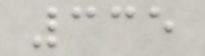335
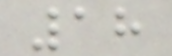18
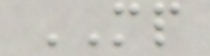MP
